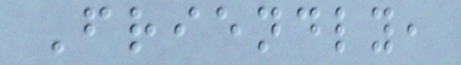Friendly,
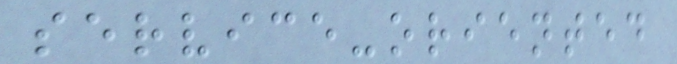service-oriented
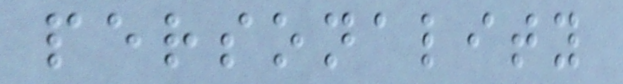personality
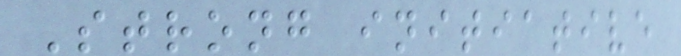Strong initiative
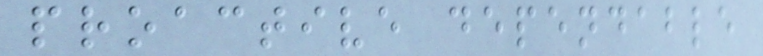proactive dependable
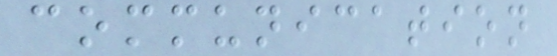communication
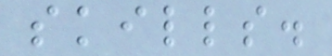skills.
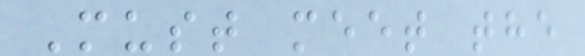Must meet the
